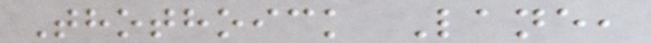Thothoick Lane,
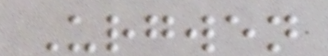Urgwen
